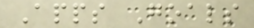Apps Goals
